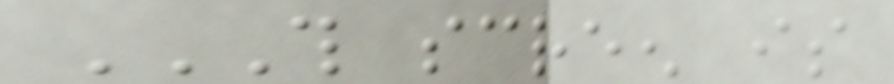THIS SCREEN IS
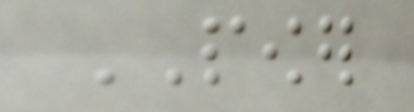POWER
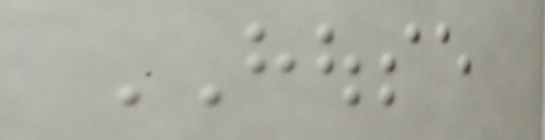HOUSE
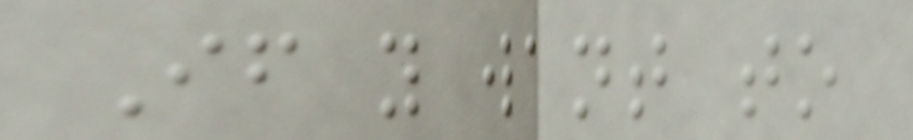If you want to
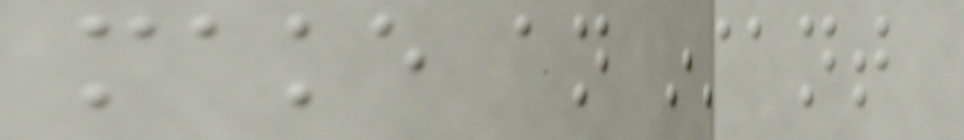make an instant
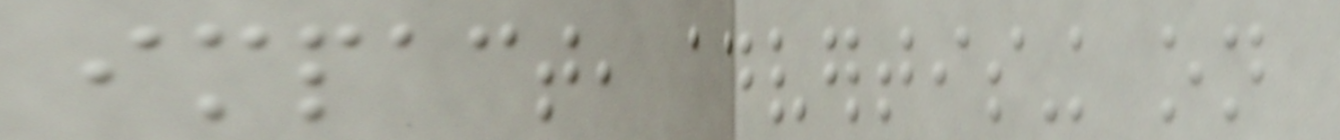impact, advertising on
